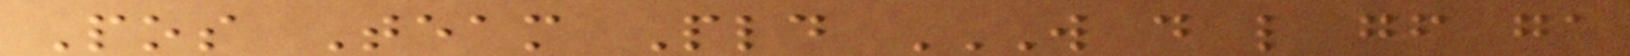Pos Team Pld W D L GF GA
